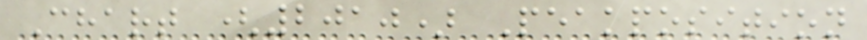Chart (2010) Peakposition
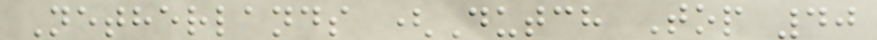Netherlands (Dutch Top 40
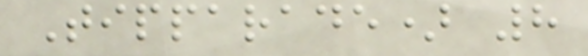Tipparade) 8
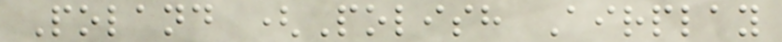Poland (Polish Airplay
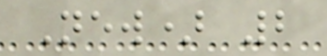New) 2
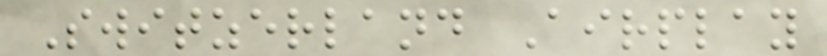Switzerland Airplay
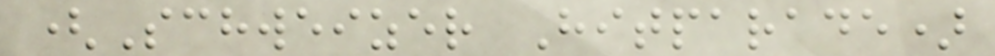(Schweizer Hitparade)
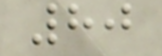80
